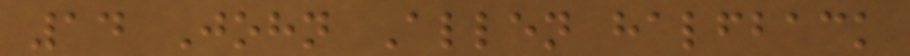14 John Allen halfback
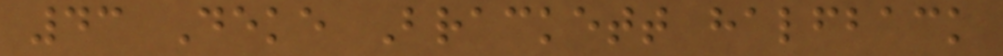43 Deke Brackett halfback
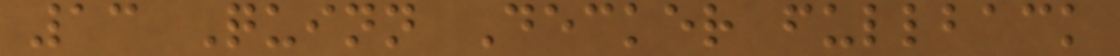13 Quinn Decker fullback
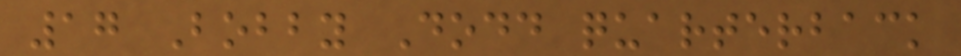17 Bobby Dodd quarterback
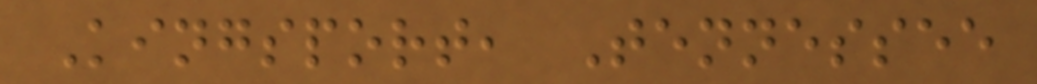Kingsport, Tennessee
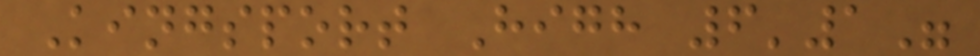Kingsport High 6'1"
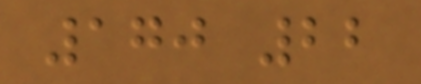170 22
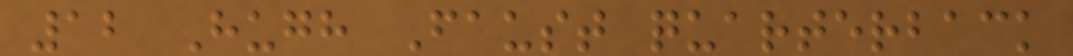12 Hugh Faust quarterback
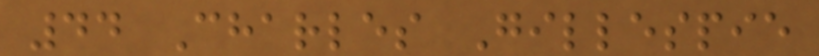44 Charles Gillespie
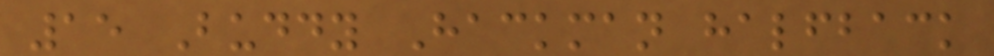15 Buddy Hackman halfback
